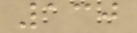130
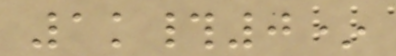1k#0*
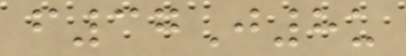f37J8u
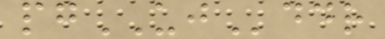pgUJddr
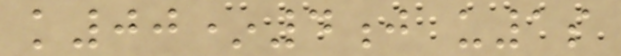k00*4j u1s
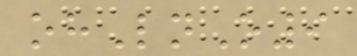ohLnO9
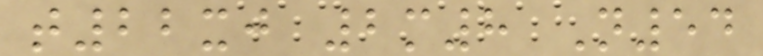t22xj 2m8 N54
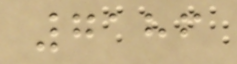7186
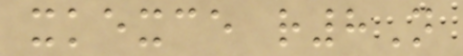xkexce r8N
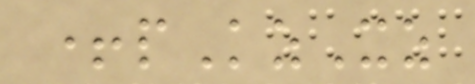+pKzXz
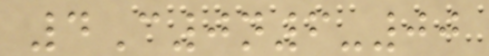4C0n6-00
